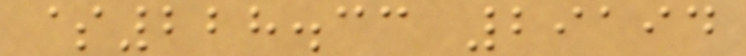$228.33 29194
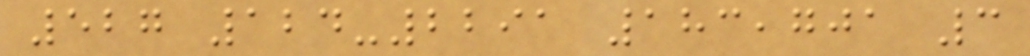527 124-2291 183,701 3
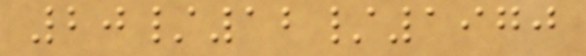20/12/1970
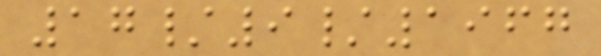17/9/1967
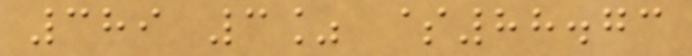389 3% $88.73
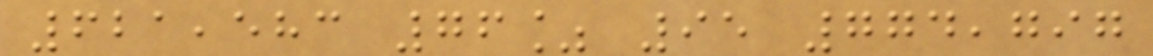621,583 76% 95 774,797
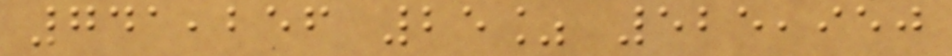741,256 25% 525,950
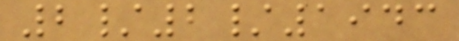2/2/1943
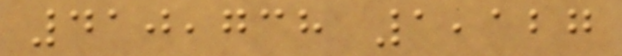410,738 1,127
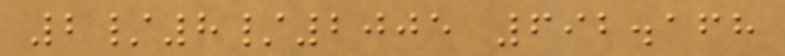2/8/2005 692.168
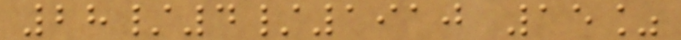28/4/1910 15%
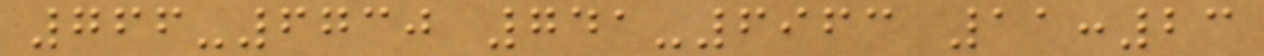766-6730 741-6963 11:23
